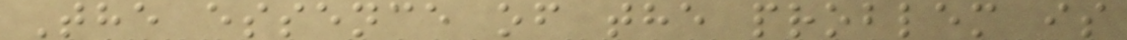The essence of the problem is
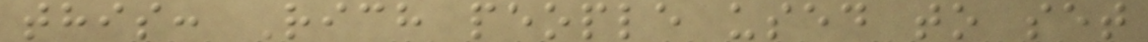this: Rich people used to set
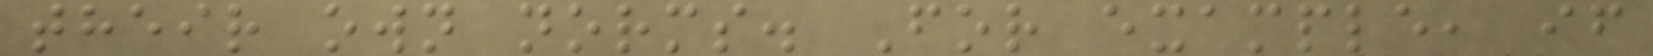their own norms. For example, if
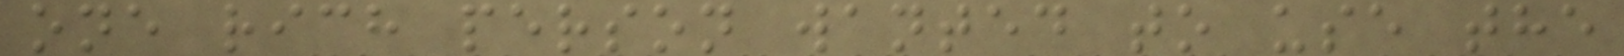one rich person wanted to use the
